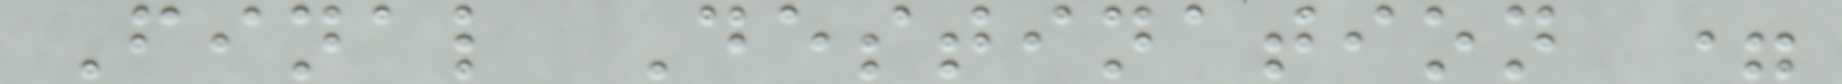Final Destination =
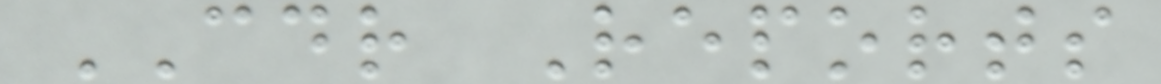CDR Reports
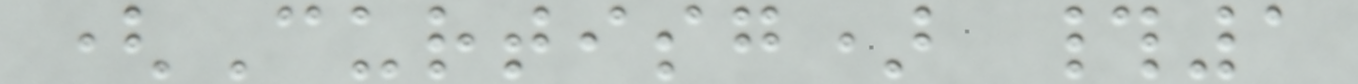(Curtisg) #1
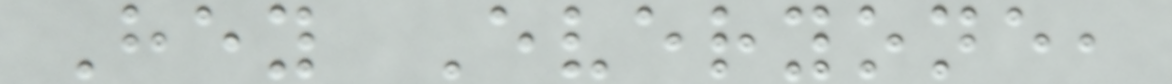Hey Everyone,
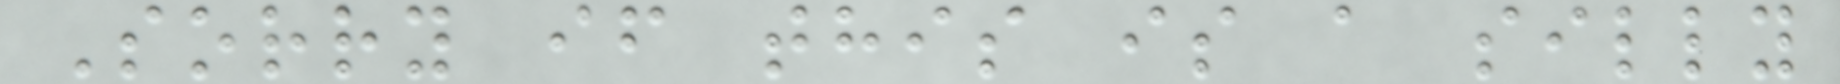Sorry if this is a silly
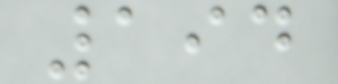194
